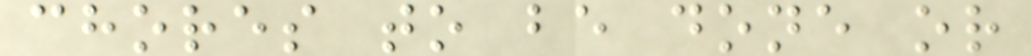chores to be done or
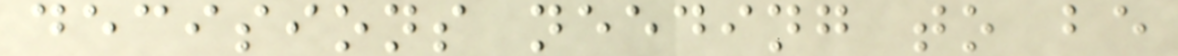decisions needing to be
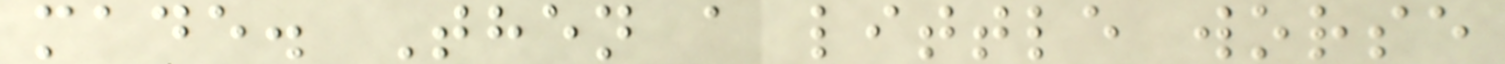made. Then a little worse
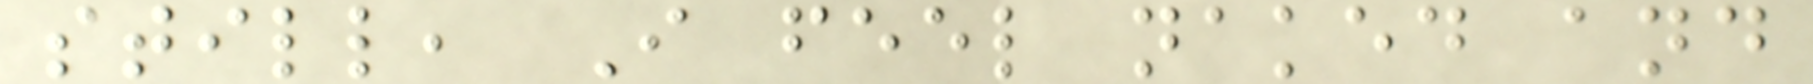still, I feel naked and
